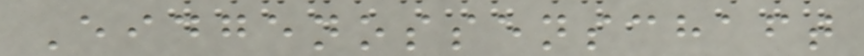Eidgenossenschaft
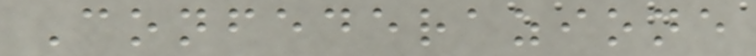Confederazione
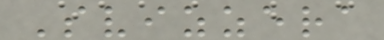Svizzera
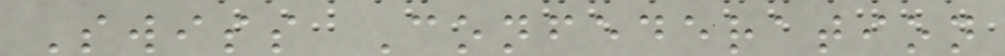Swiss Confederation
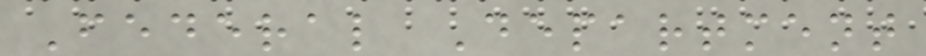Federal Department
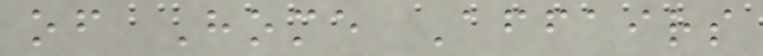of Home Affairs
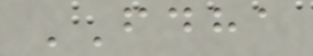FDHA
